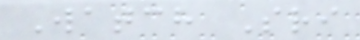Watch Sri
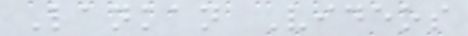Lankan Videos
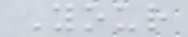Your
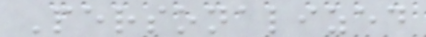Personalized
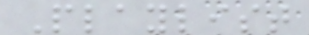Playlist
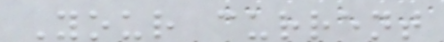Your current
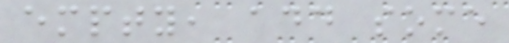empty, add some
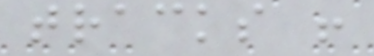tracks !
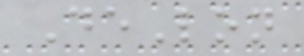DeLon
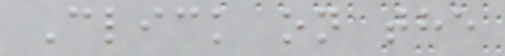Click on the
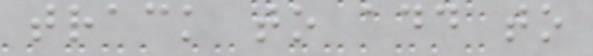track to add to
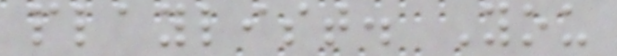playlist. You
